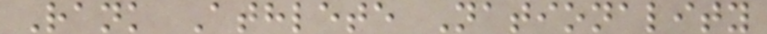Rank Athlete Nationality
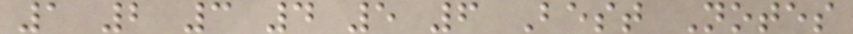1 2 3 4 5 6 Best Notes
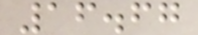16.67
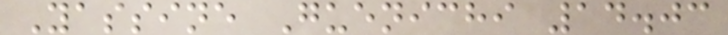Yassine Guenichi 14.03
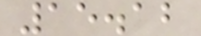15.12
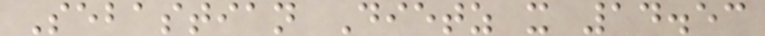Sebastian Dietz x 14.53
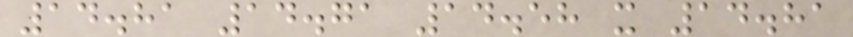14.81 14.71 14.58 x 14.81
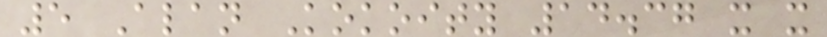5 Alan Kokoity 14.37 x x
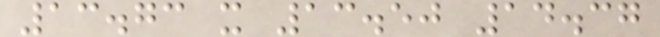13.73 x 13.50 14.37
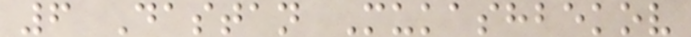6 Dastan Mukashbekov
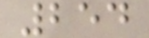254
